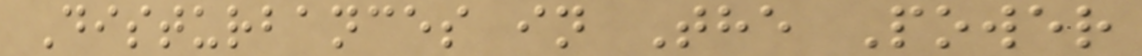Disturbances in The Power
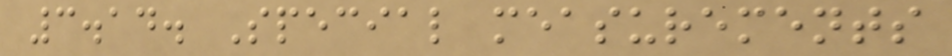3.14. Special measurements
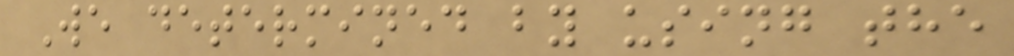We determined by using the
